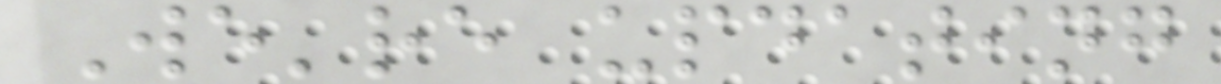We're updating
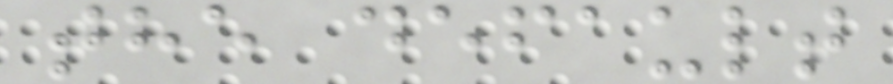the default
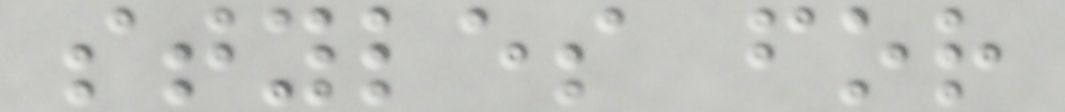styles for
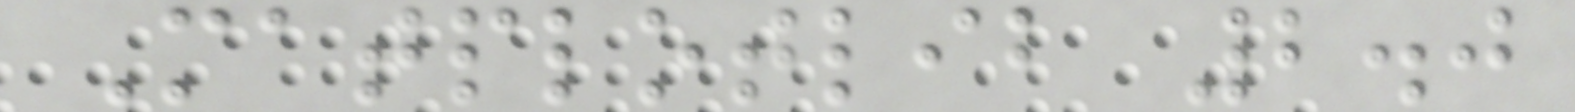Matplotlib 2.0
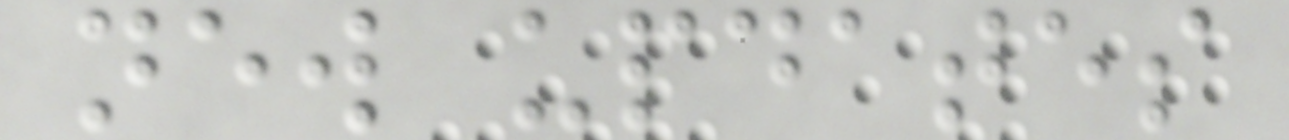new updates
